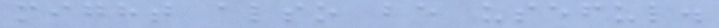might also be useful.
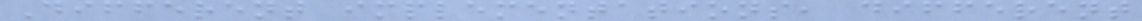Different implementations, different
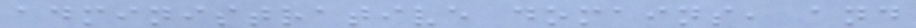administrative domains, and
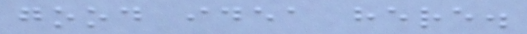good idea here.
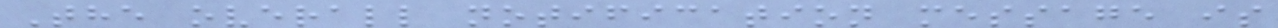The overall notification message is
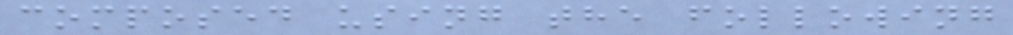composed using the following
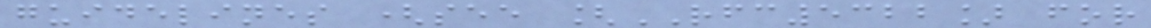guidelines (see [RFC5322] for
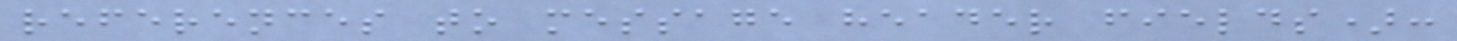references to message header fields):
